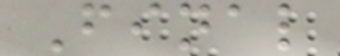Final
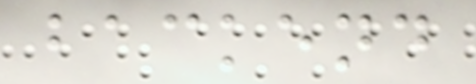backend
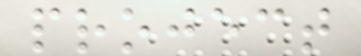project
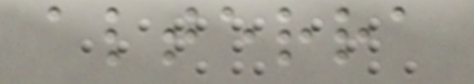alterra
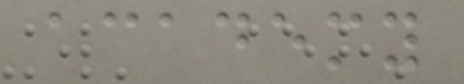academy
